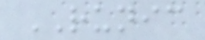RUNIC
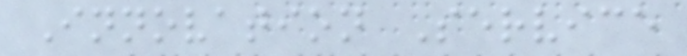Innovation Service
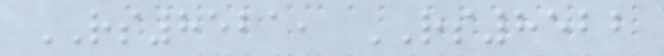RS8521, RS8522
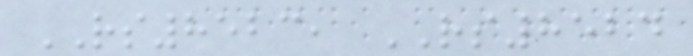RS8523, RS8524
